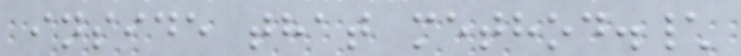inside that method.\
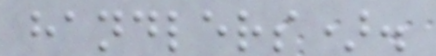handlers).
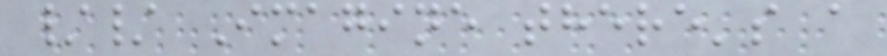// Imagine there's a
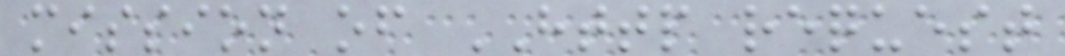mission of HTTP request
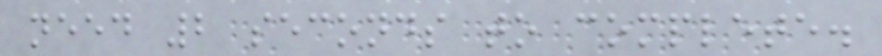need 2 seconds to complete.
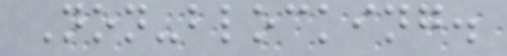Non-blocking.
